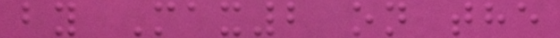by Max2 on the
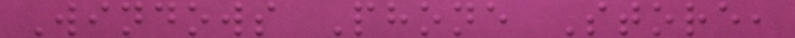Windows Phone Store,
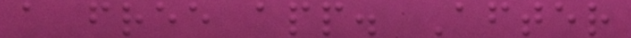a free app. After
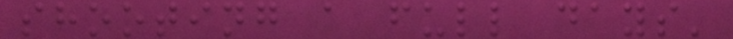shooting a full days'
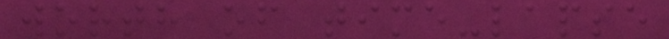worth of time-lapse
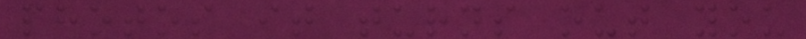photos it turns out you
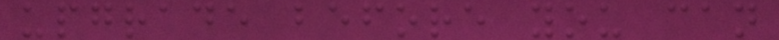upgrade before you can
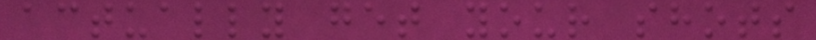actually get your shots
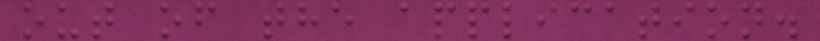out of the application.
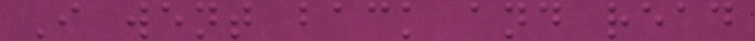I went back and read
